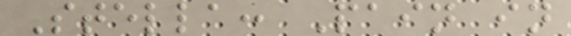Stella: Pain in
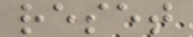reset
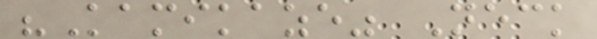"Kamikaze" Neck
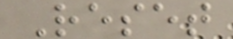Reset
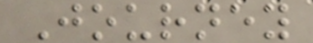Journey
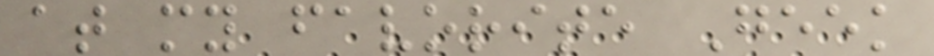at my favorite Geek
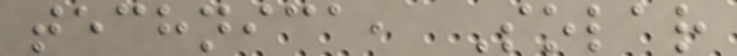technica, Solar
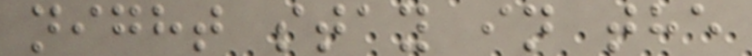night stay in the
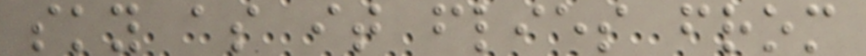sky as it flies from
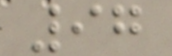97
